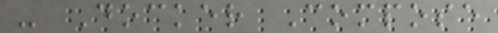- Docker Compose
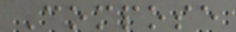Compose
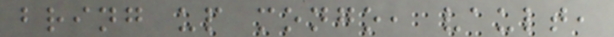bring up mongo, vault,
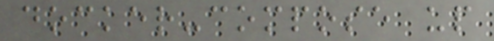docker-compose up
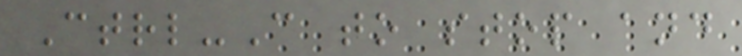Ctrl-C to stop and
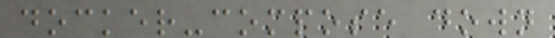docker-compose down
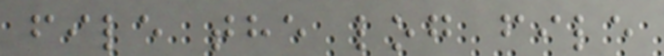file the log file
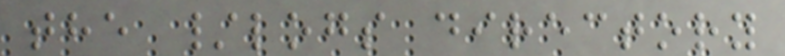the /logs directory
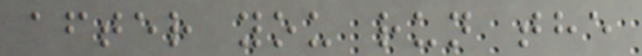after you run the
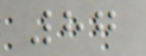87
